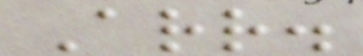Arr.
